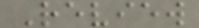Review
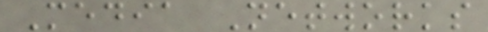Media Networks
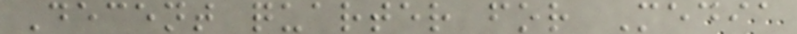Decent quarter for Media
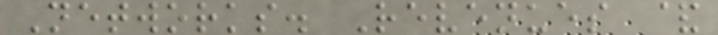Networks. Revenues &
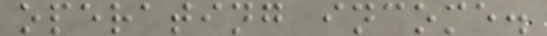operating income.
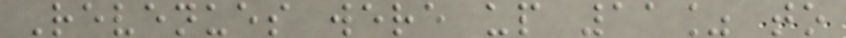Revenues were up 11% to
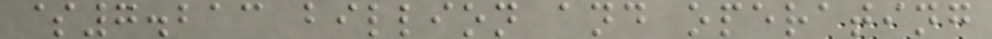$7.213 billion and operating
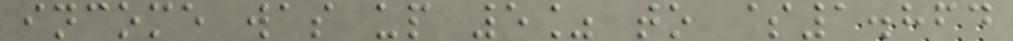income was up 5% to $1.864
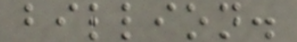billion.
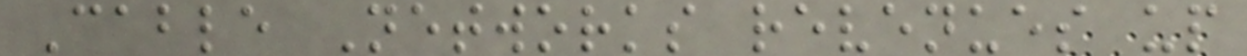Cable Networks revenues up
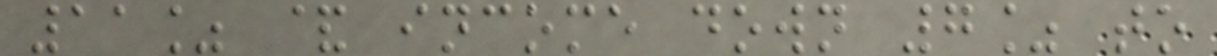11% & income down 7% to
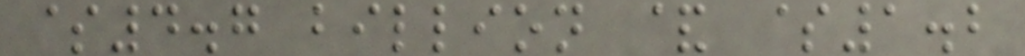$4.7 billion & $1.2
